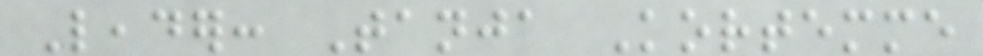Leader: Tanja Kortemme
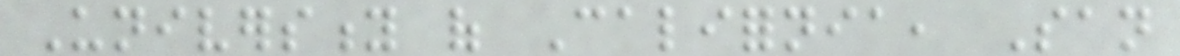University of California, San
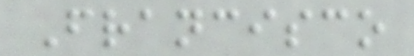Francisco
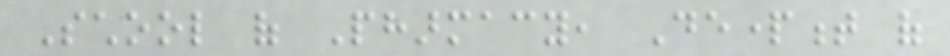School of Pharmacy, Department of
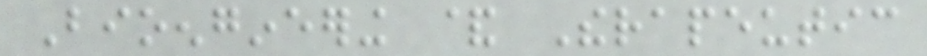Bioengineering & Therapeutic
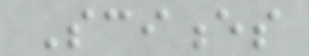Sciences
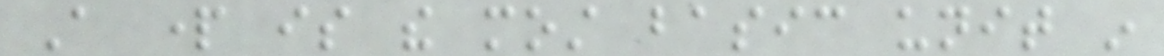A part is the most basic unit in
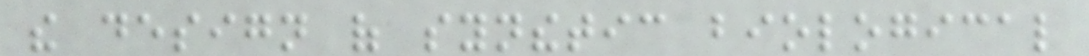the design of synthetic biological
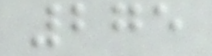275
